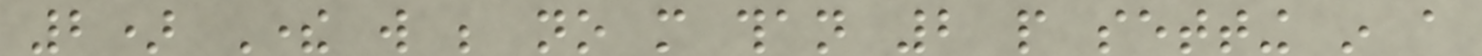2) There will be no more than 2 people setting in a
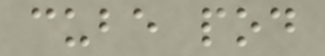cube pod
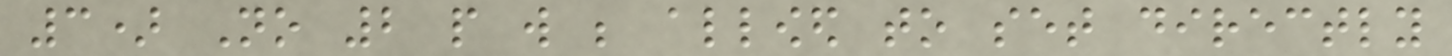3) No 2 people will be allowed to set directly
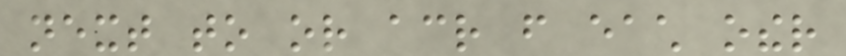next to or across from each other
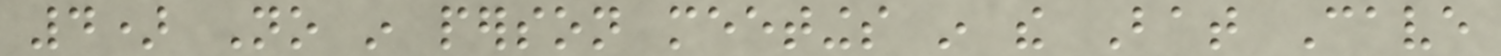4) No in person meetings in the Bat Cave
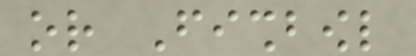or Fishbowl
